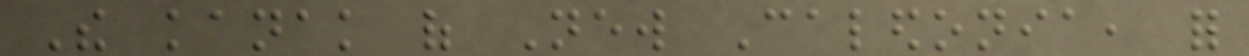The kanak of New Caledonia, for
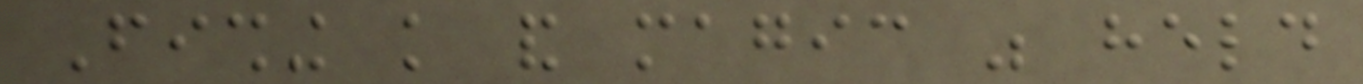Fishing knowledge and magic was held
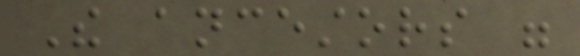The ancestors were
